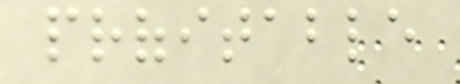profitable
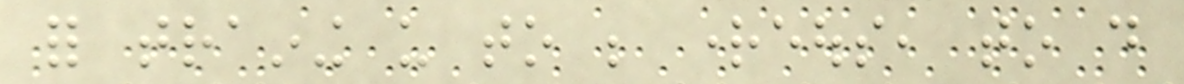for training us to be righteous, to do
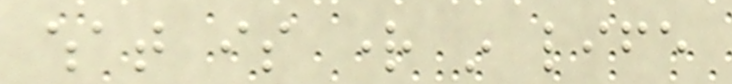what is right in life
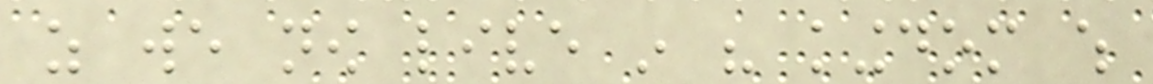as we now live in his kingdom which
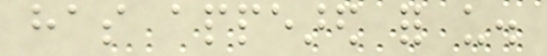has appeared for us.
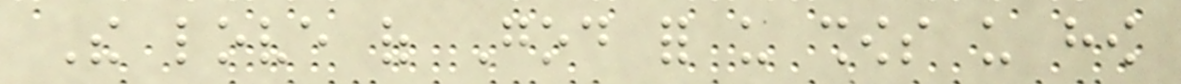The love of God for us shows us how
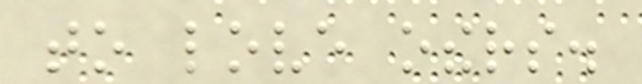to love others.
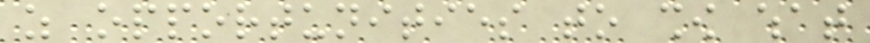as opportunities to show what
